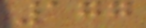177
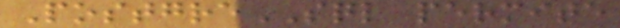PostgreSQL permite
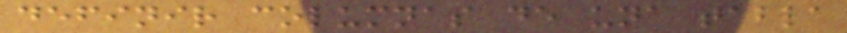definir columnas de una tabla
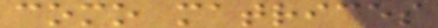como matrices
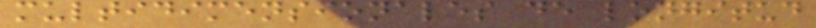multidimensionales de longitud
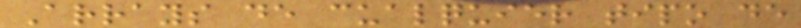Arrays de cualquier tipo de
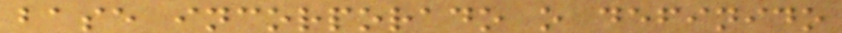base incorporado o definido
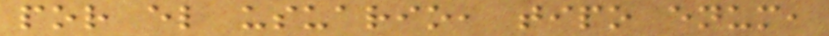por el usuario, tipo enum,
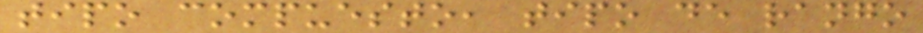tipo compuesto, tipo de rango
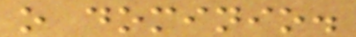o dominio.
